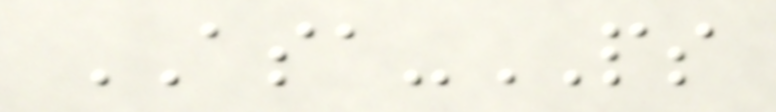ASA-PS
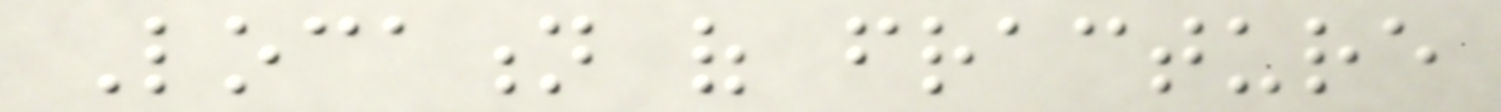Location of fracture
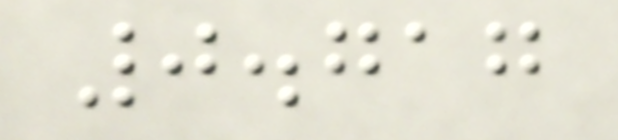0.717
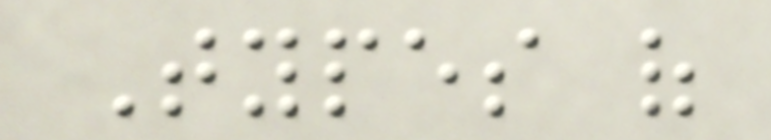Types of
